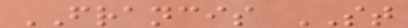FRANCIS ST
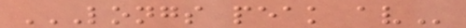LONGS PEAK AV
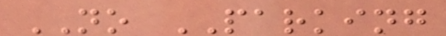NO PARKING
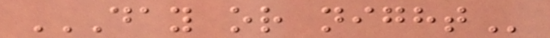DAY OR NIGHT
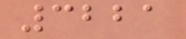3221
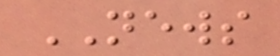NEWS
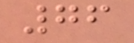76
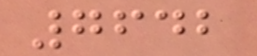7642
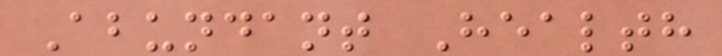Abundant Health
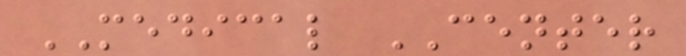MEDICAL CENTER
